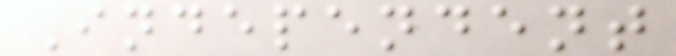Independent
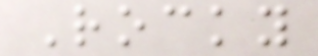Rocky
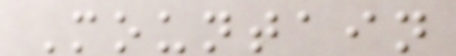Mountain
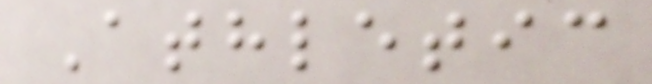Athletic
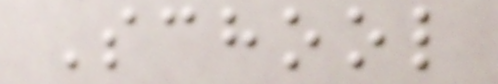School
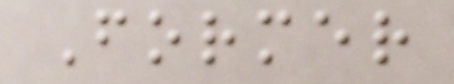Former
